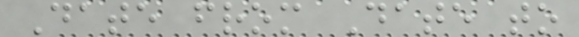Date from Date to
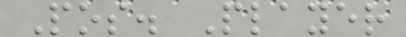Pos. Player
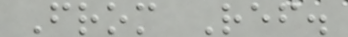From Ref.
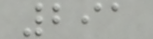291
